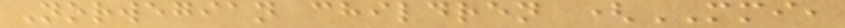Norwegian children (MMI,
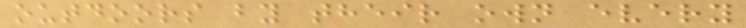outdoors by their own every
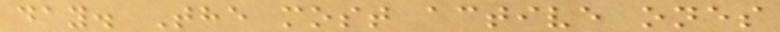day. The most active ones
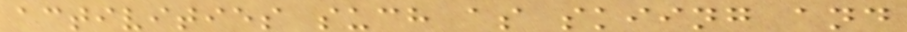activities such as skiing and
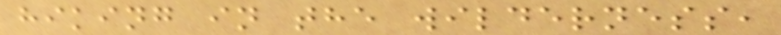hiking in the wilderness,
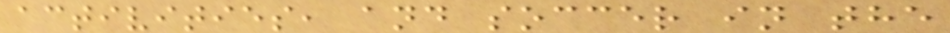activities, and soccer in the
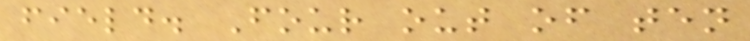field. Four out of ten
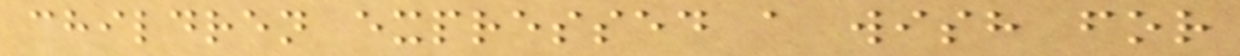children expressed a wish for
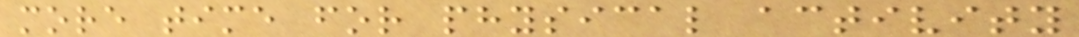more time for physical activity
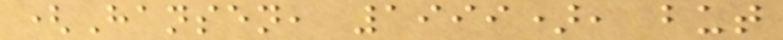(Hansen, 1999), but
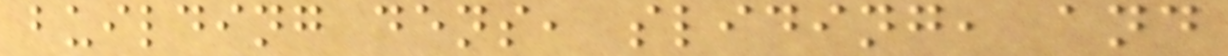building dens, sliding, and
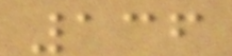136
